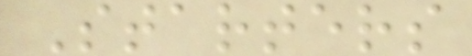Starters
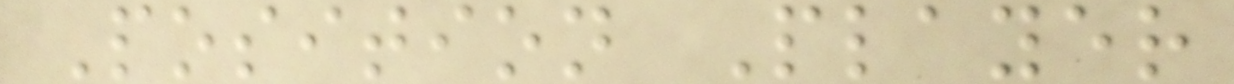Position Player
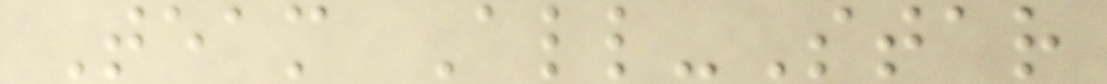Team All-Star
